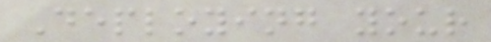Deploying your
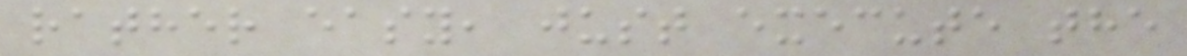rather easy, just execute the
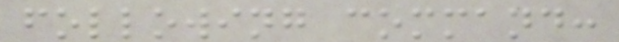following command:
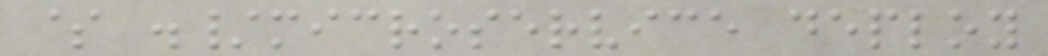$ ./microservice deploy
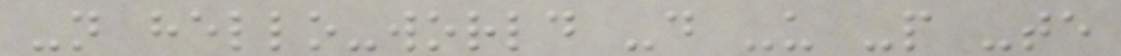-n hello-world -d -u -p -te
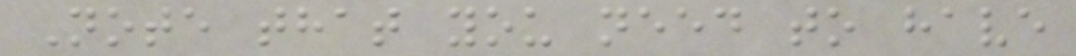Note that you need to have
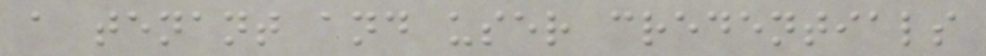a tenant and user credentials
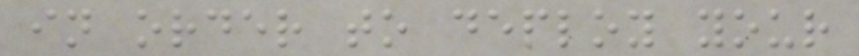in order to deploy your
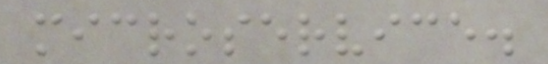microservice.
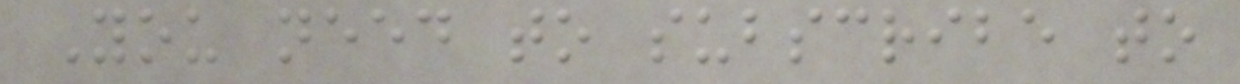You need to subscribe to
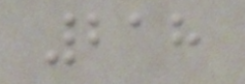218
